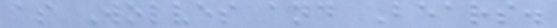as Wolves and Bears.
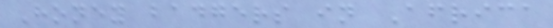Honey badgers in Africa
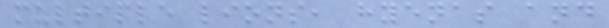multiple lions, hyenas and
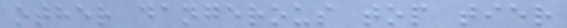other dangerous top tier
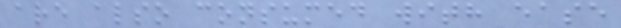are also consumed with ease
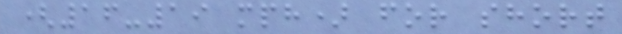(16-19 mph) for short
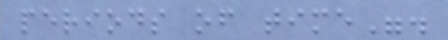periods of time".
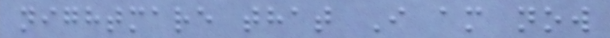nightmare that I am now
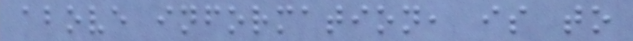above information, is to
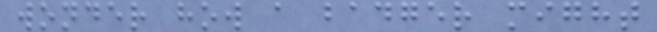wonder how a badger might
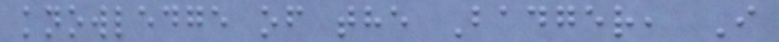knowledge of the Badger, I
